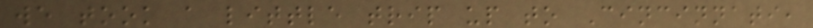we took a little trip up to Cincinnati,
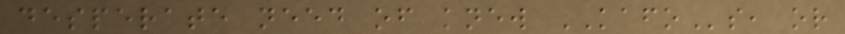desperate need of knew KAFOs, or
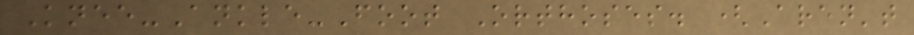Knee-Ankle-Foot Orthoses. (Aren't
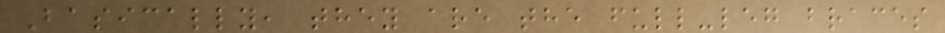Basically, they are the full-leg braces
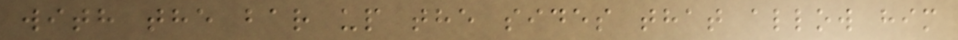with the bar up the sides that allow him
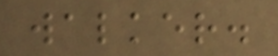walker.
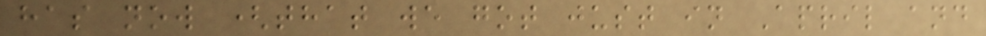has now (that we got just in April and
